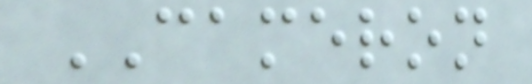CAMERON
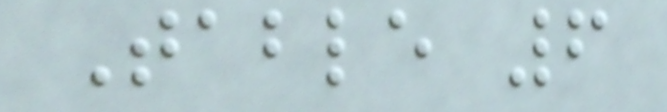Table 6
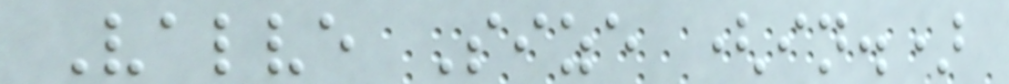Valve Size (in.)
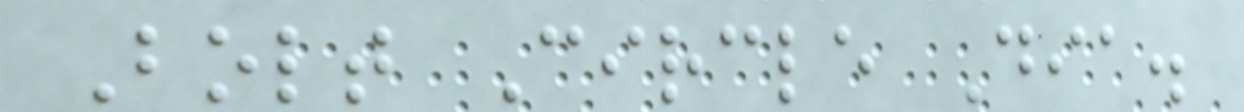Bolt Circle Dia.
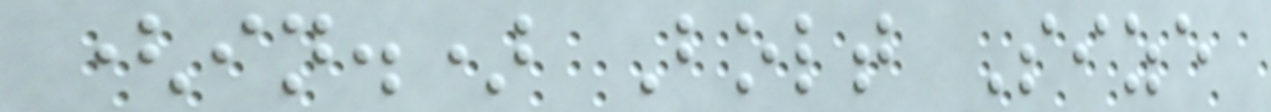(in.) Bolt Size
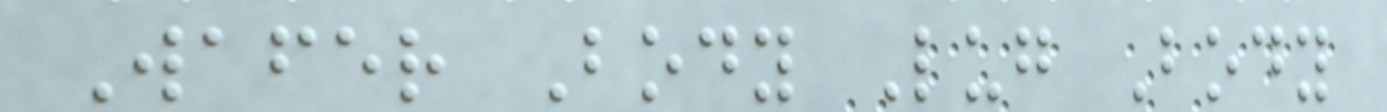Wafer Body Lug Body
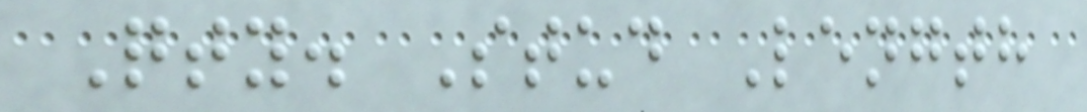Qty. Stud Length
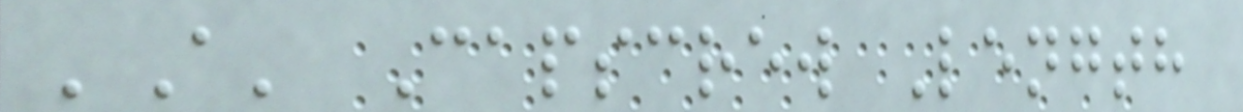'A' Capscrew Length
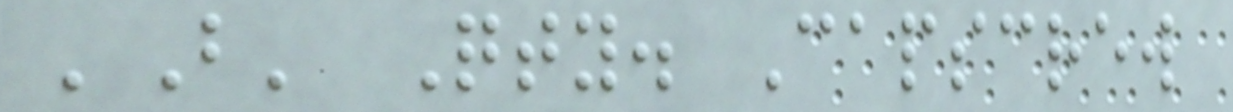'B' Qty. Capscrew
